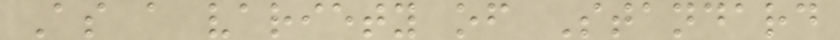As a variety of Standard
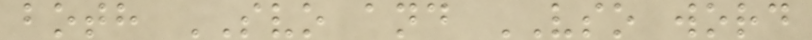both SVO and VSO word
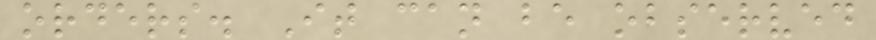orders. It can be observed
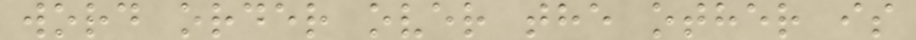word order over the other is
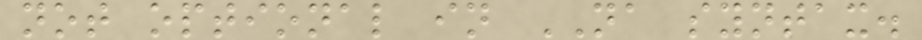not optional in NA syntax.
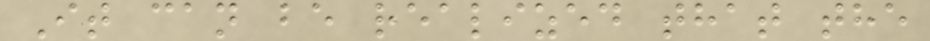It can be realized that the
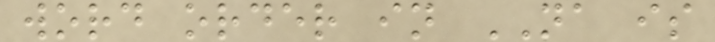word order in NA is
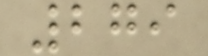279
